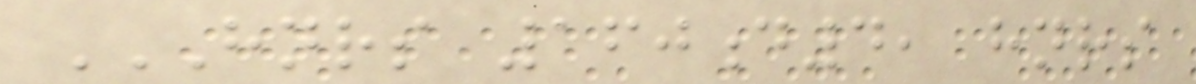HNRS 160D4, HNRS
